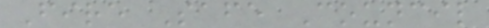Fire Safe Council
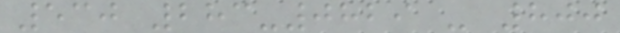530 283-0829 - 800
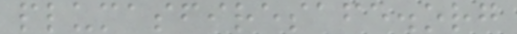plumasfiresafe.org
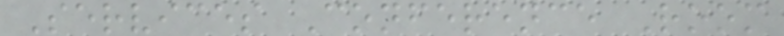Services Conference Room
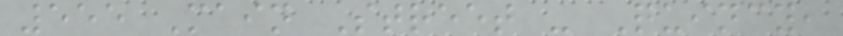555 Main Street - Quincy,
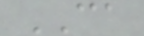CA
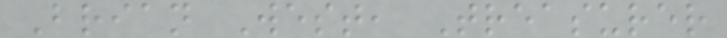Brian West, Treasurer
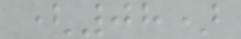(08)
